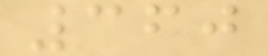360
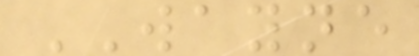WAYNE
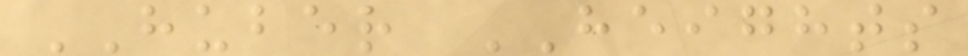HUBER HEIGHTS
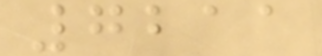7211
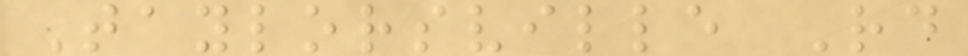Taylorsville Rd
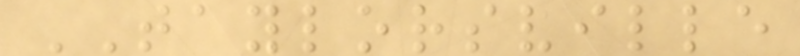TAYLORSVILLE
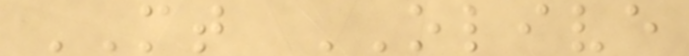MT OLIVE
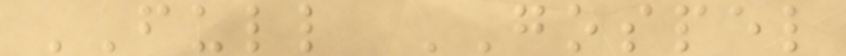FULL GOSPEL
